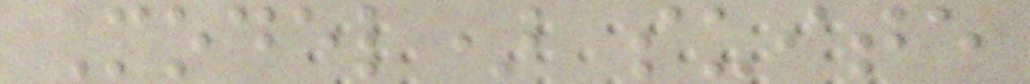Model) suite
